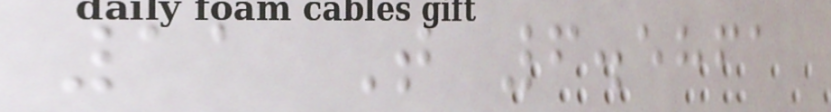11 T 6.5861
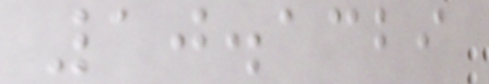10.1329
